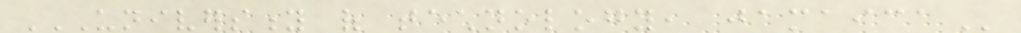UNIVERSITY OF TECHNOLOGY, JAMAICA
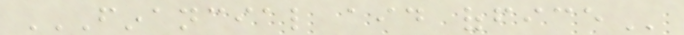FINANCIAL AID OFFICE
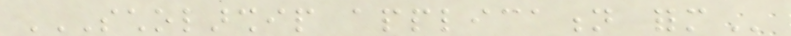SCHOLARSHIP APPLICATION FORM
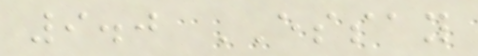9.0 ESSAY
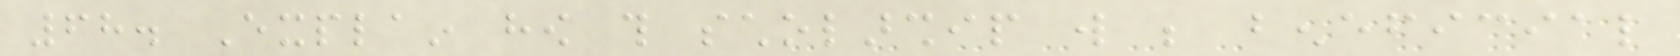68. Explain how this scholarship will be beneficial
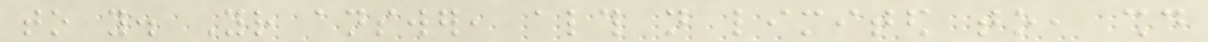to you. Your answer, although not limited to, should
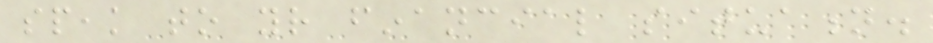speak to your financial situation.
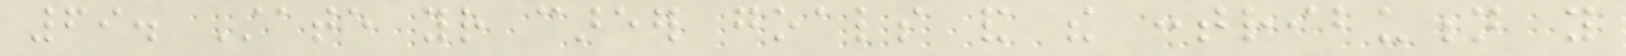69. State your career goals and the contribution you
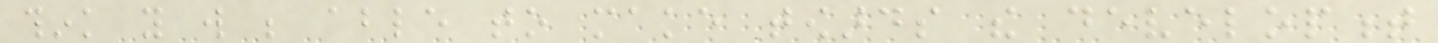think you will be able to make towards the development
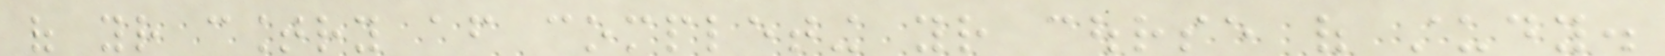of your country after completing your course of study.
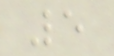5
